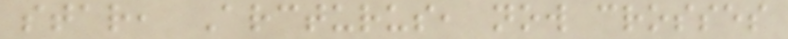star, Arcturus, now crosses
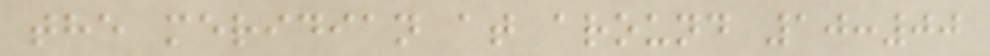the meridian at around 10:00
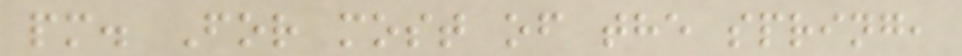pm. For most of the spring,
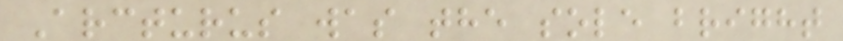Arcturus was the sole bright
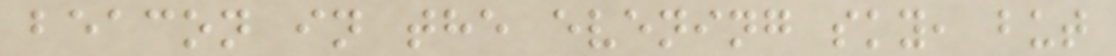beacon in the evening sky, but
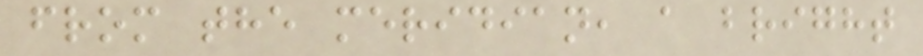from the meridian, a bright
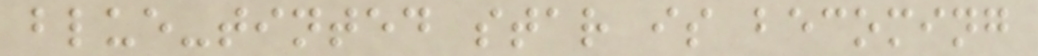blue-tinted star is becoming
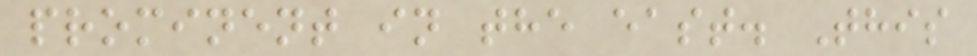prominent in the east. This
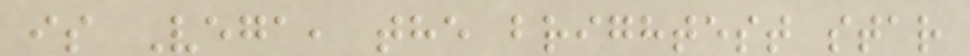is Vega, the brightest star
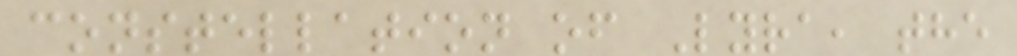constellation of Lyra, the
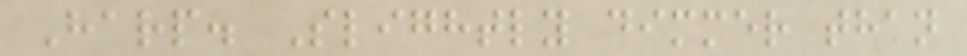Harp. Slightly dimmer than
